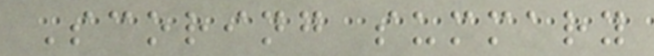Scoring summary
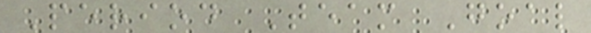Period Team Goal
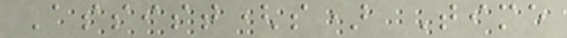Assist(s) Time
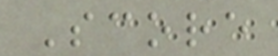Score
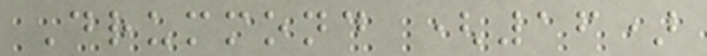Drummond (16)
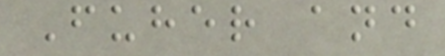Fuher and
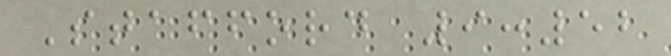Stafford 9:52
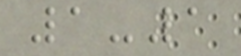1-1
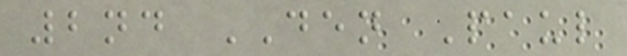2nd DEN Paul
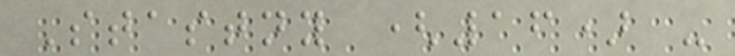Stastny (16) -
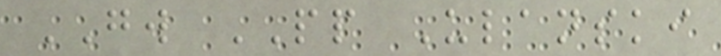GW PP Ulanski
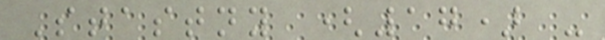Stastny (17) -
